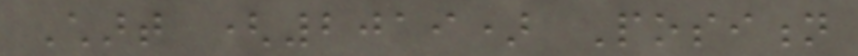Chart (2019) Position
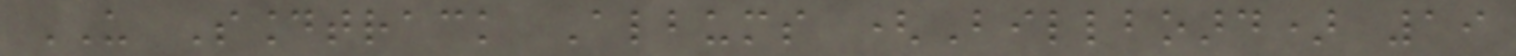US Soundtrack Albums (Billboard) 19
